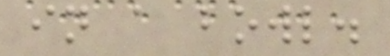in a bowl.
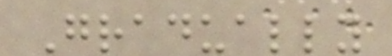Gradually
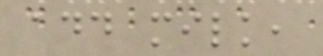add milk,
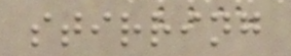stirring
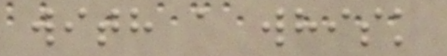with a whisk
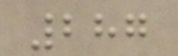287
